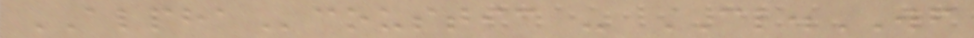ALPHAcoustic - CL.WF
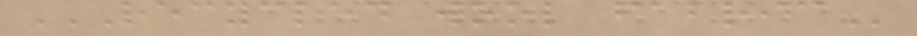RECYCLED WOOL FABRIC
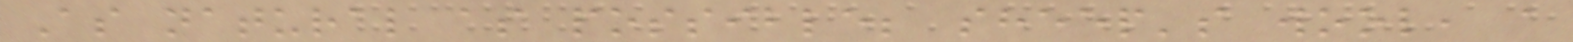As natural as possible; sheep's wool, a
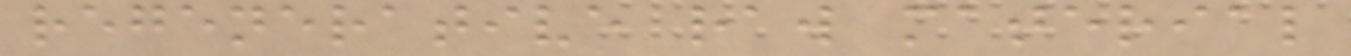regenerative raw material
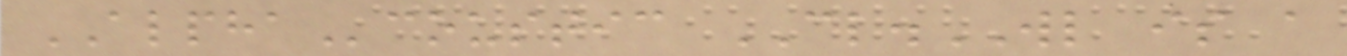ALPHAcoustic CL.WL is a
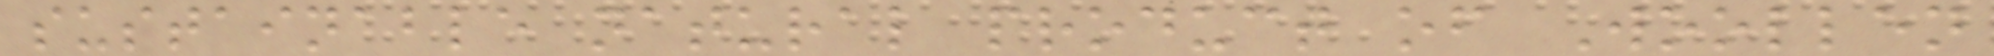sustainable natural product of Woollen
